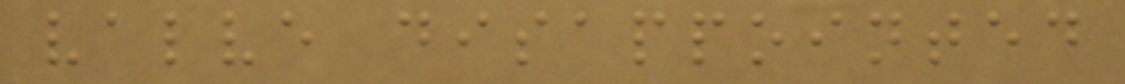valve disappointed
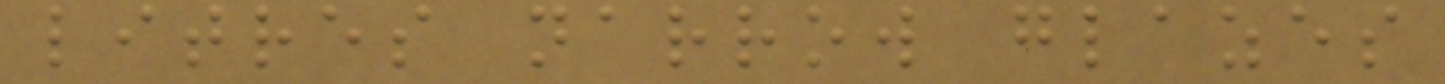litres narrow glazes
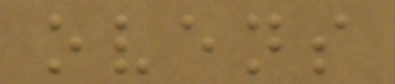ovens
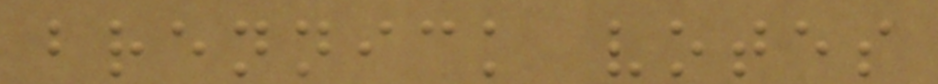brennick votes
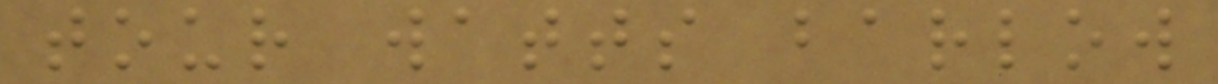tour watts barlow
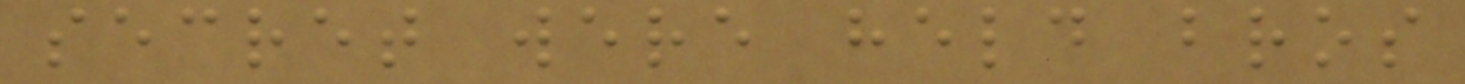secret were held bros
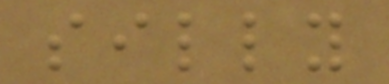silly
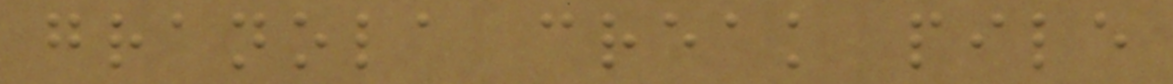granola creak pile
